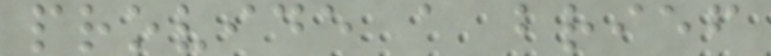provide a brief
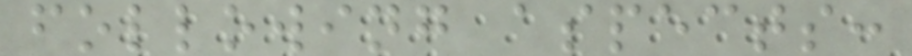following aspects:
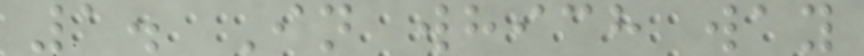1. In which way
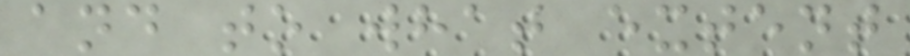and to what extent
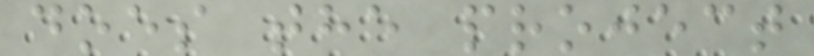does the project
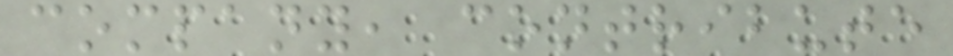company, contribute
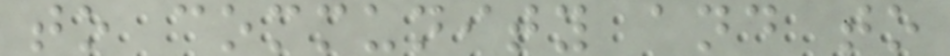to community and to
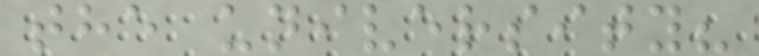the university?
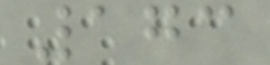173
